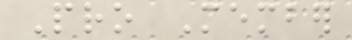Pro Member
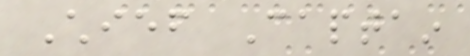Chief Captain
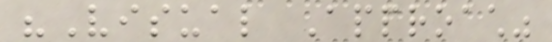"Visual Approach"
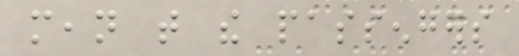mean that the passengers
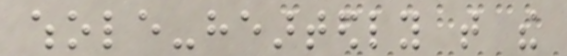whole-heartedly that the
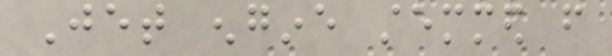Jet engine stemmed from
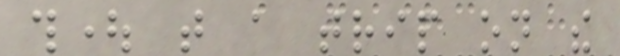thought that a trip on the
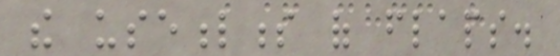the usefulness of flaps.
